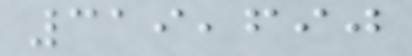319,690
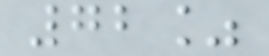72%
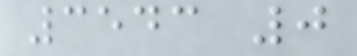3543 0
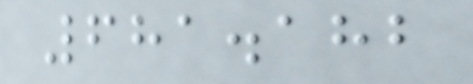681.182
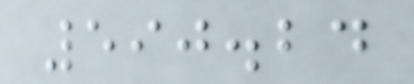590.24
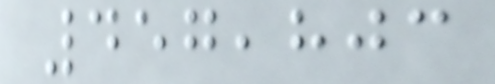457,803
